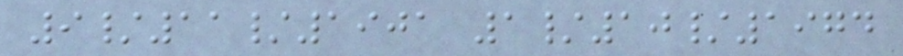9/11/1901 1/10/1974
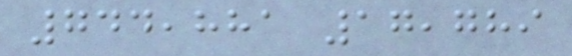744,881 17,789
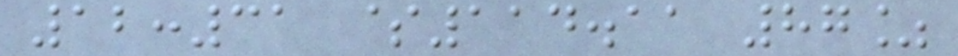12:31 $114.11 87%
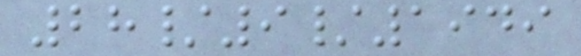28/9/1949
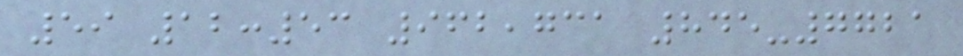59 12:53 962,731 845-7721
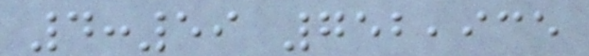4:59 752,935
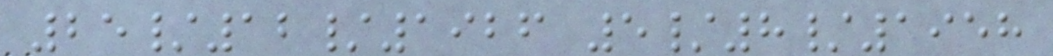25/12/1926 5/8/1958
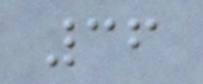36
